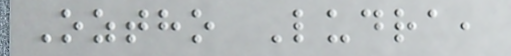Oztho Ludra,
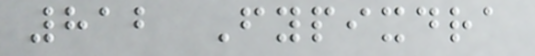812 Fypixdra
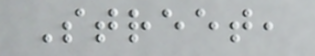Street,
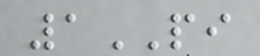1PI
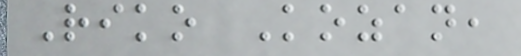Riko Kozan,
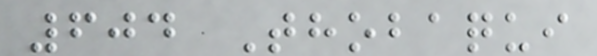604 Thobaqui
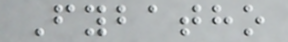Fybatho
